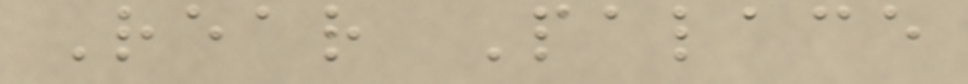Rear Palace
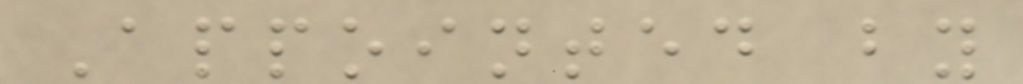Appointed by
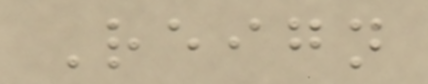Reign
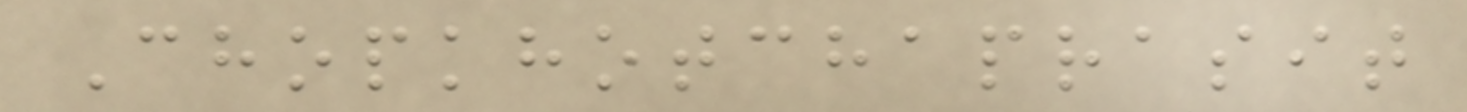Chopkhotchaprasit
